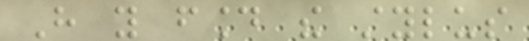Have you found the stylus
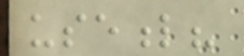useful?
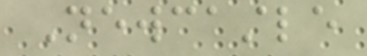Newcastle
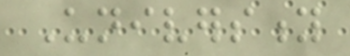University
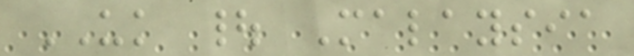UK | Malaysia
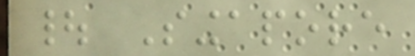| Singapore
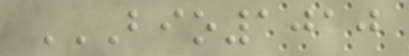BIO1010
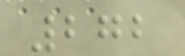272
